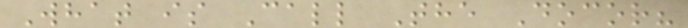What is Call The Docor?
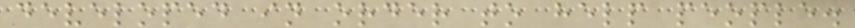developed in order to help people.
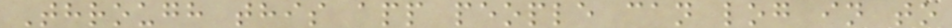Through this app people can log in to
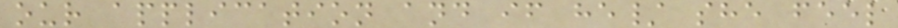our application and if he/ she feel
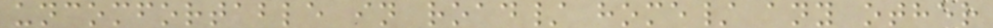uncomfortable in road/ home/ any other
